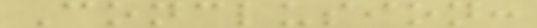Conclusion:
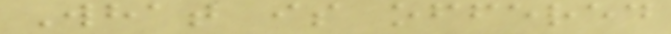What is offered
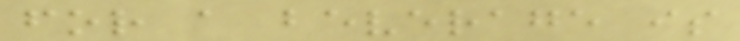for a beverage is
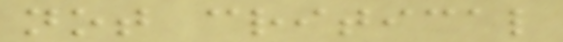not critical
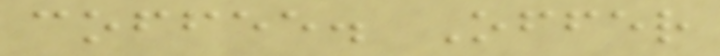coffee. Offer
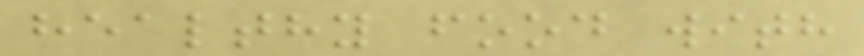healthy food with
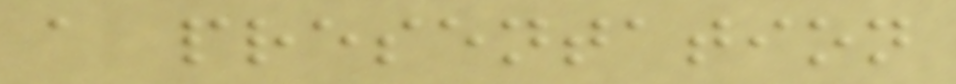a presentation
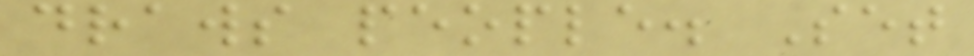draws people. Set
